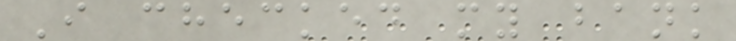I checked my bank
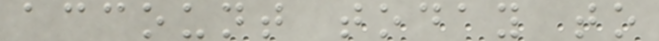account today to
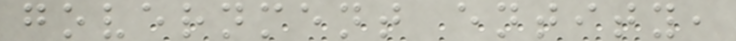government entity,
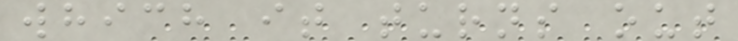which it turns out
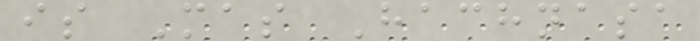is Mas Hachnasa
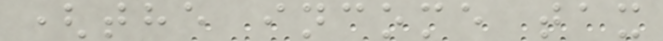(the income tax
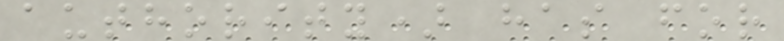authority) has for
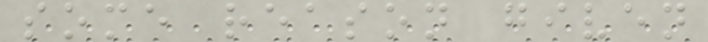some reason given
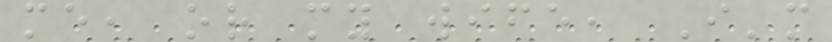me, or my wife, I'm
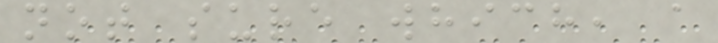not sure which, a
